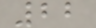22
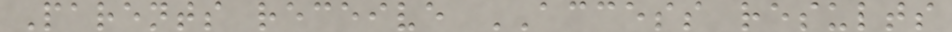Parents receive ACCESS results
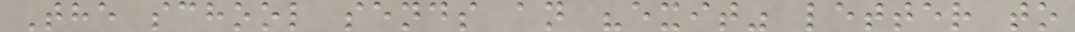The school sends an "exit" letter to
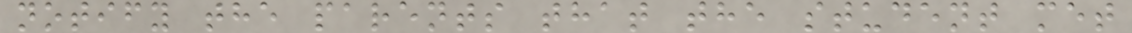notify the parents that the student met
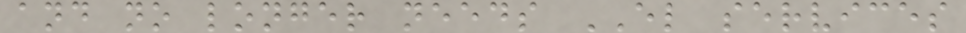and no longer needs EL services
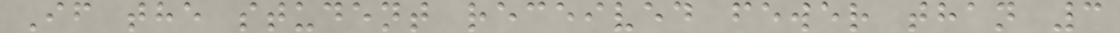If the student received fewer than 3
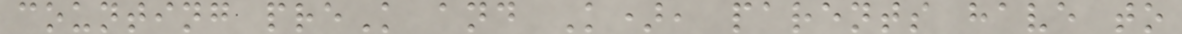counting preK and K), parents have to
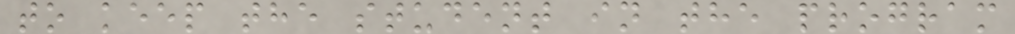to keep the student in the program
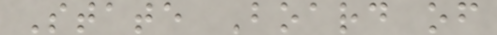State Board of
